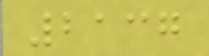2137
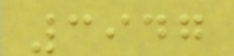3947
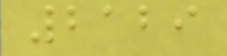2129
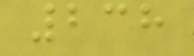238
